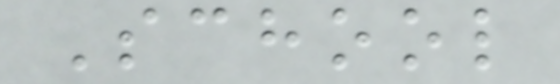School
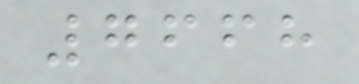7668
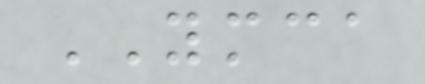YMCA
